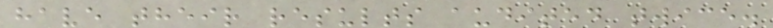have their results audited twice.
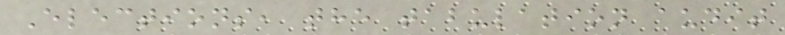Elections, the tabulation audit
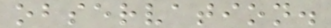observation.
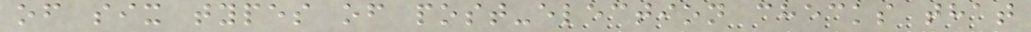of six types of post-election checks that
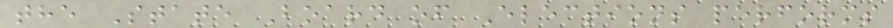the State Board of Elections performs
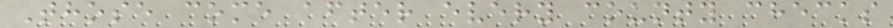Those come after every county checks
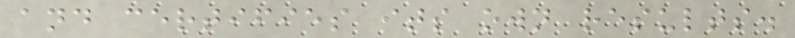and certifies its own results.
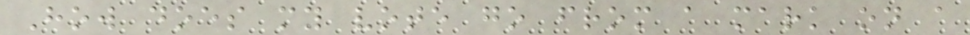How does my vote go from a mark on a
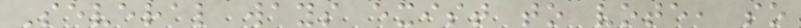Several ways exist to vote, so
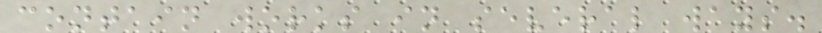contain works in several ways.
